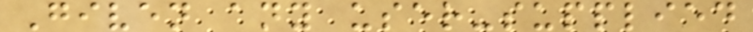Given any user-supplied
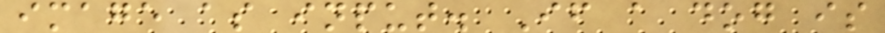image as input. If a dog is
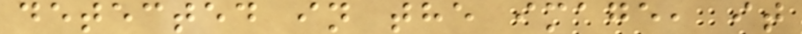detected in the image, it
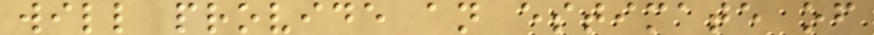will provide an estimate of
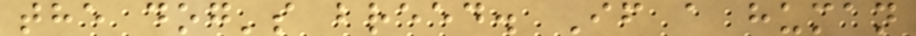the dog's breed. If a human
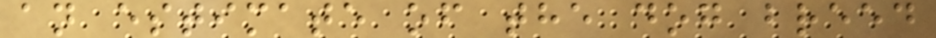an estimate of the dog breed
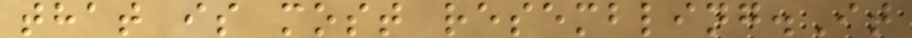that is most resembling.It
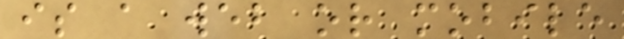is a web or mobile
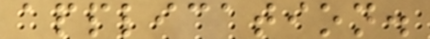application.
